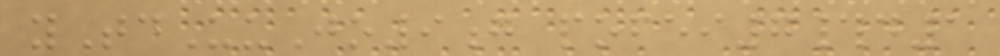yTdUuJo9g pofei7#d1
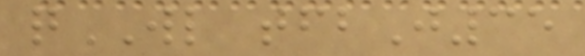qWL tfbJ35
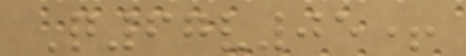Q67v05+
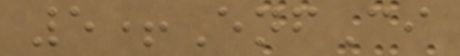5+EnfCi
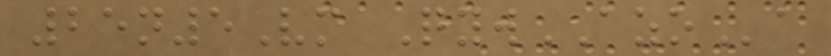25n5Vm QywAZOa
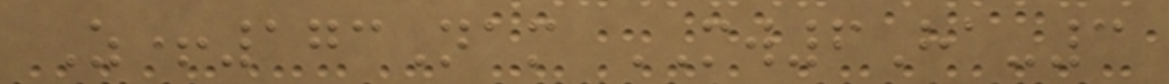Z+173Nam MW6Ha-3
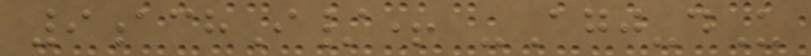9achI/+ -Agj-dU
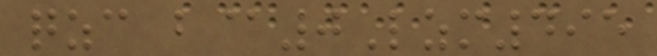qzc b@0Lzm495
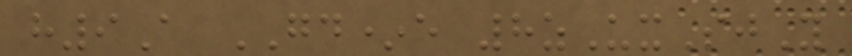h9A GD*e 8zUxSjY
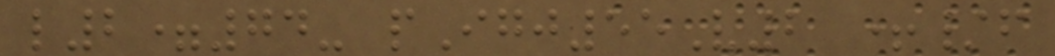l2=74- pIgj55V2 +/f
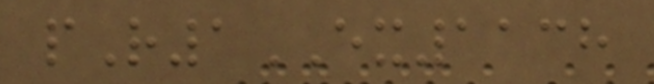pR1EX1138
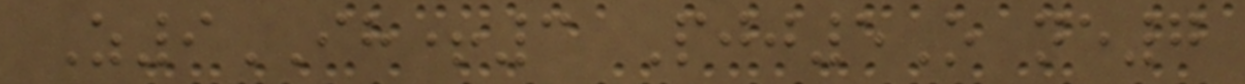Z9IH+3 Pjj5O ne7
